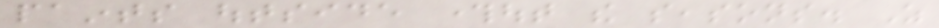paints outside throughout the seasons. As
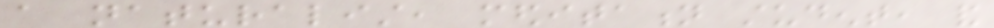a naturalist, meditation student, and
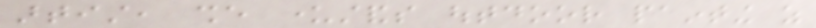artist, she understands outdoor painting as
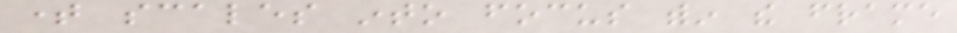time scales into focus within the frame
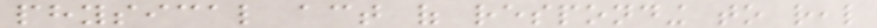physical act of responding to real
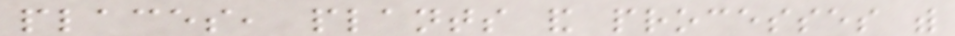places, plants and processes with
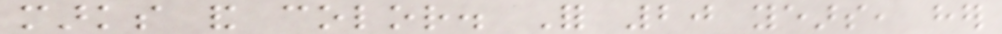marks and color. For 20 years, her
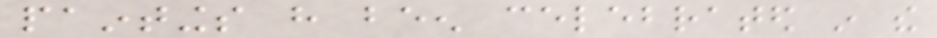paintings have been celebrated in the
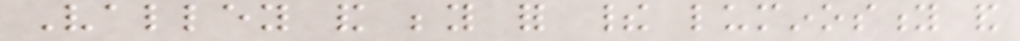Valley and beyond for their luminosity and
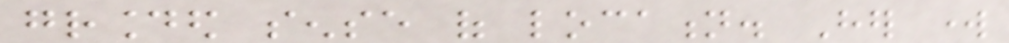grounded sense of location. Her work
